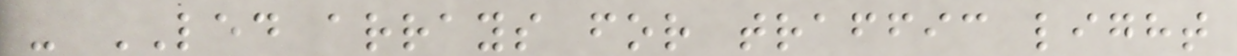- LED arrays for traffic light
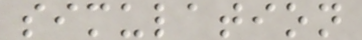simulation
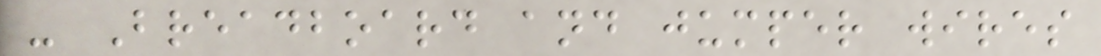- Breadboard and jumper wires
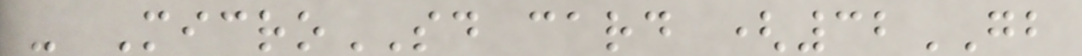- MicroSD card (32GB
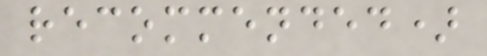recommended)
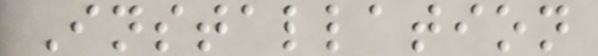Installation
